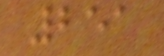251
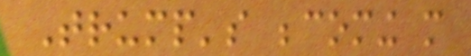Trump's becoming more
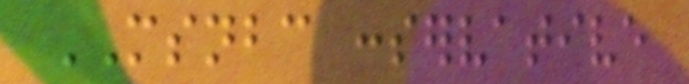MSNBC conservative
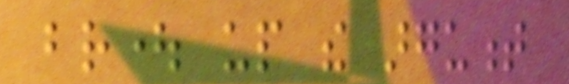brought up the argument
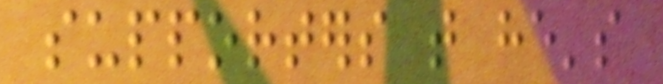supporters that he's
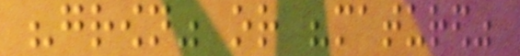"grown" or "matured"
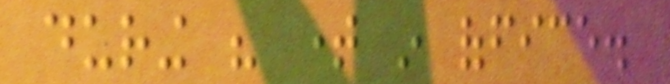during his time in office.
